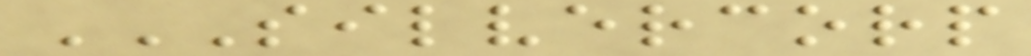SILVERCORP
